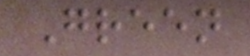Green
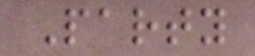Party
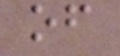of
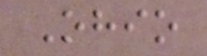Ohio
